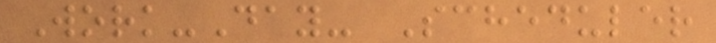Work-Day- Scheduler
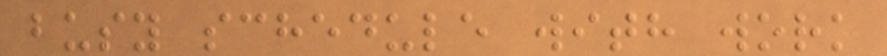busy schedule with work
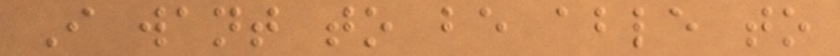I want to be able to
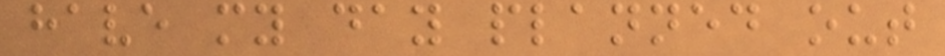have my day planned out
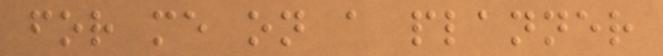for me on a planner
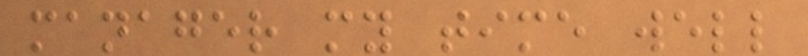manager my time well
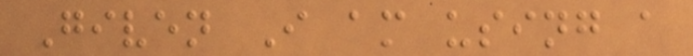Given I am using a
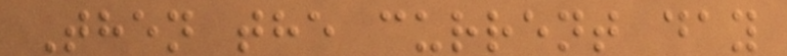Then the current day
